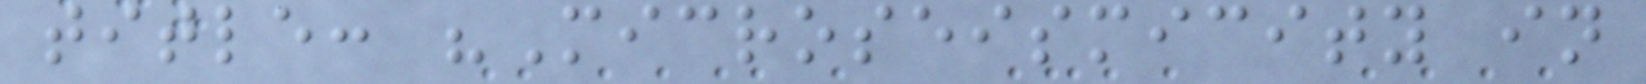title: "Microseismicity in
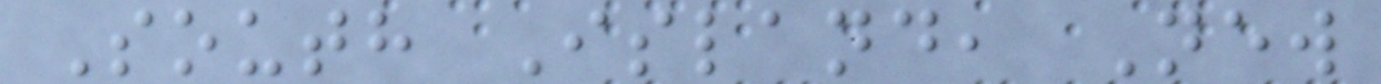South Island, New
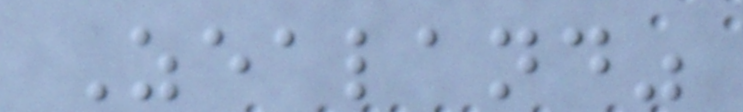Zealand"
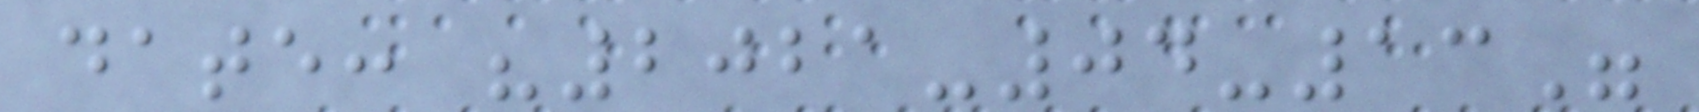date: "2021-04-13"
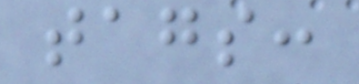tags:
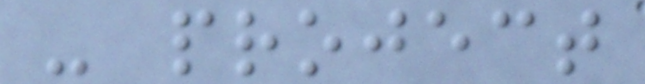- project
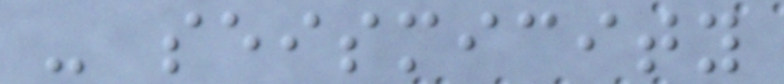- seismicity
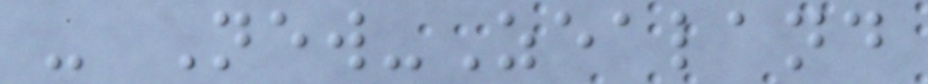- New-Zealand
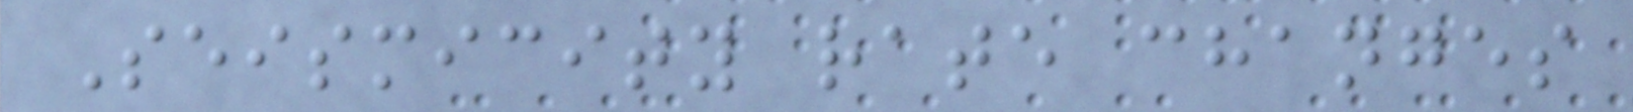Seismicity rate changes
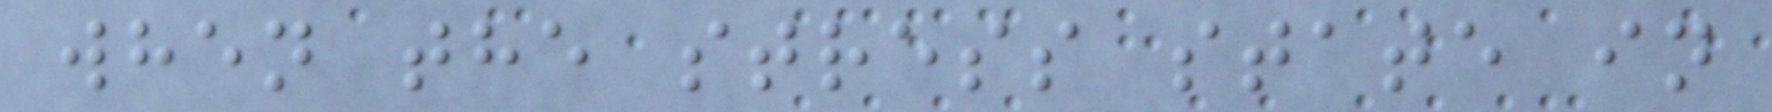when the stress state in
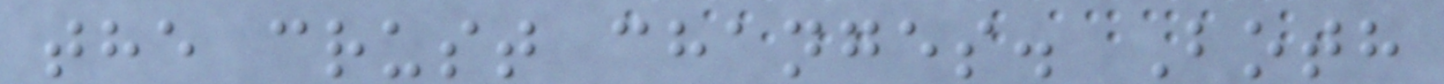the crust changes. Both
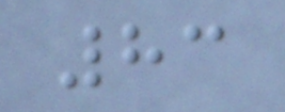83
